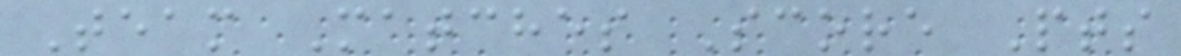Team Matches Score Pts
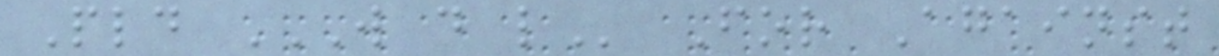Pld W D L For Against
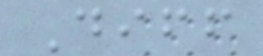Diff
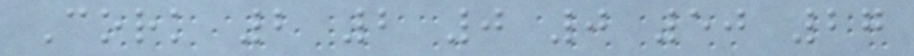Cork 2 2 0 0 50 27
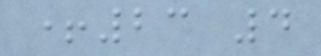+23 4
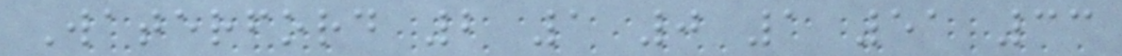Waterford 2 1 0 1 51 33
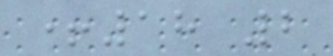+18 2
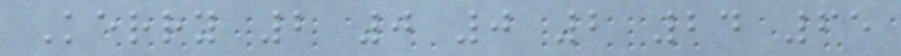Kerry 2 0 0 2 24 65
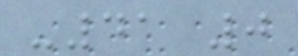-41 0
